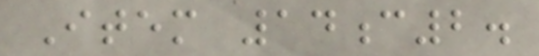Item 14c2.
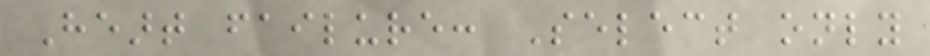Heart failure: Select only
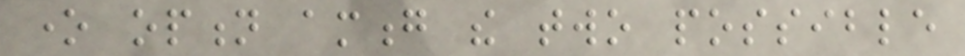one option among the two possible
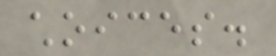choices.
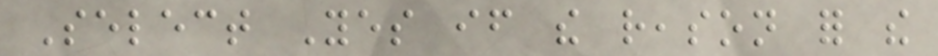Select Yes if the reason for the
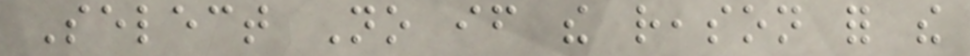Select No if the reason for the
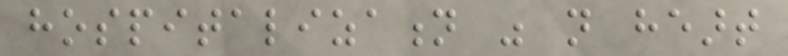hospitalization was not heart
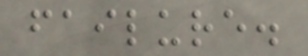failure.
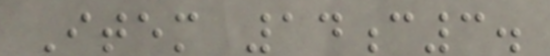Item 14c3.
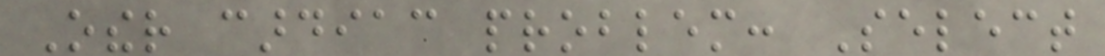Other cardiac problem: Select
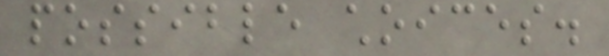possible choices.
